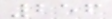256
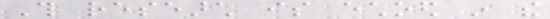This research is echoed in the
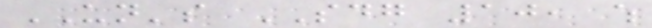UN's SDG 10, which
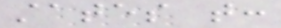states that:
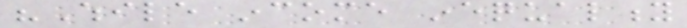"While income inequality
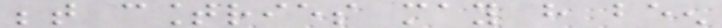between countries may have been
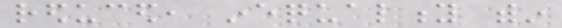reduced, inequality within
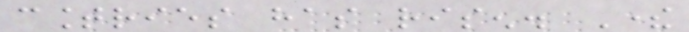countries has risen. There
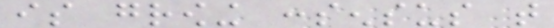is growing consensus that
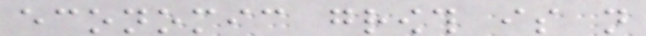economic growth is not
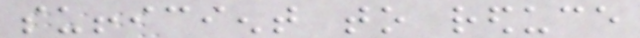sufficient to reduce
